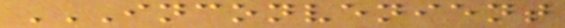INCONVENIENT
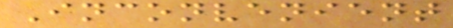Inconvenient
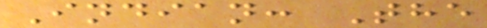Indian: The
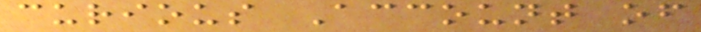curious Account of
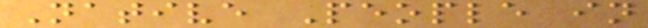Native People in
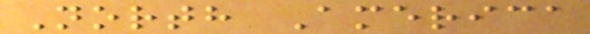North America
